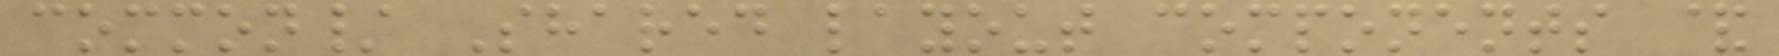common/ Shared layout components &
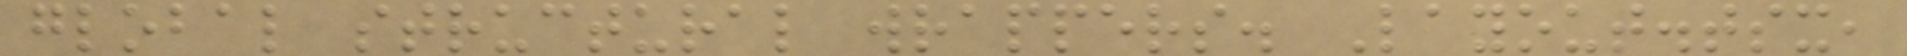global structural wrappers. Layout.tsx,
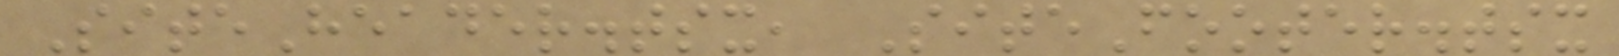SiteHeader.tsx, SiteFooter.tsx
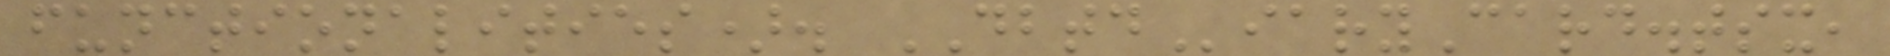functionalities). DBTDiaryCard.tsx,
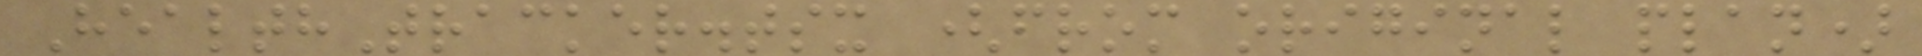HealthTracker.tsx (from original plan)
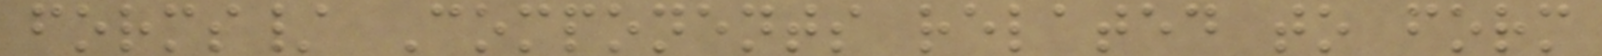forms/ Components related to form
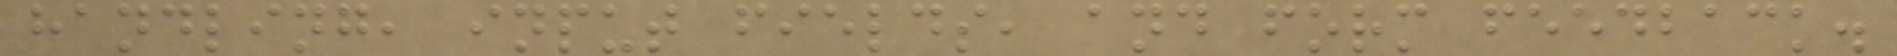handling, input fields, and form feedback.
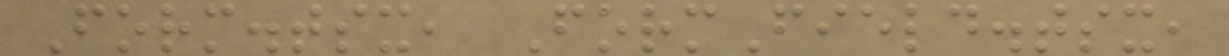Form.tsx, FormField.tsx,
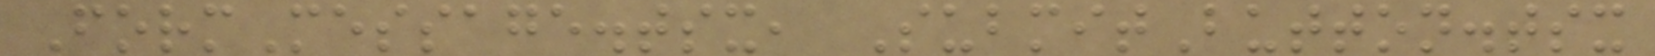FormMessage.tsx, SubmitButton.tsx
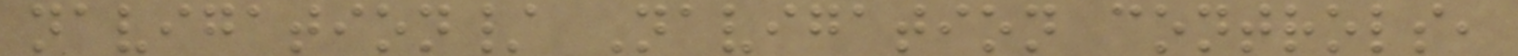navigation/ Navigation controls,
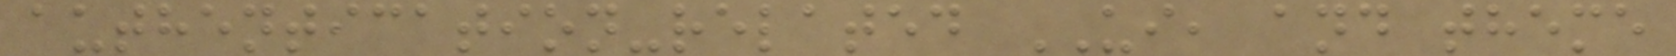authentication-related UI, and theme
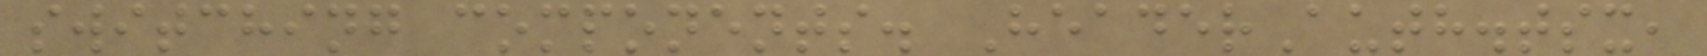switching components. HeaderAuth.tsx,
